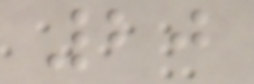20
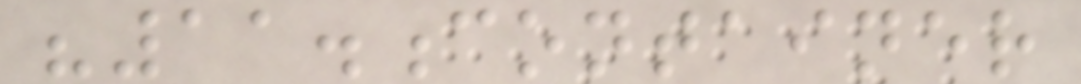"11.container
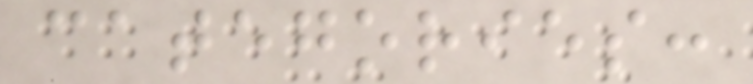categories:
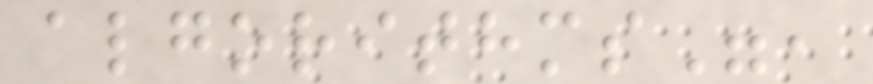algorithms",
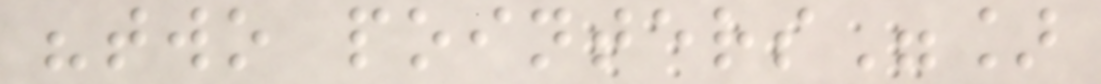"two pointers"]
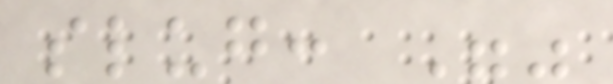slug: ""
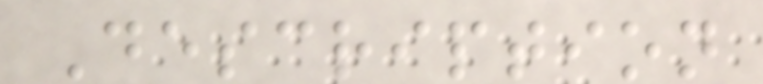Description
